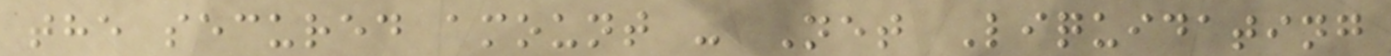the secured amount - Net Liquidating
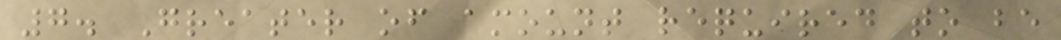7. Greater of amount required to be
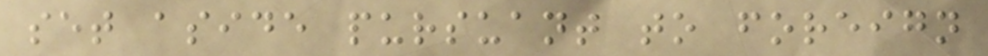set aside pursuant to foreign
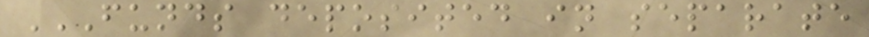FUNDS DEPOSITED IN SEPARATE
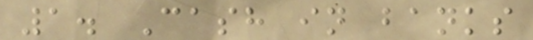1. Cash in banks
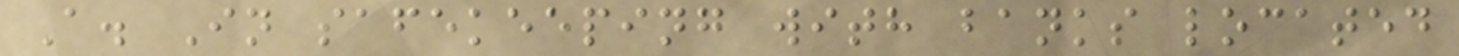A. In safekeeping with banks located
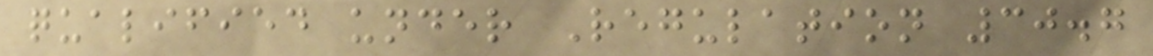qualified under Regulation 30.7
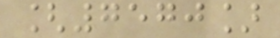[7570]
